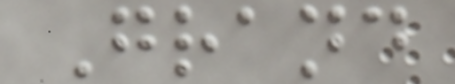Grand
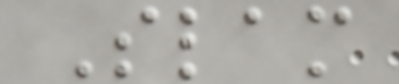Slam
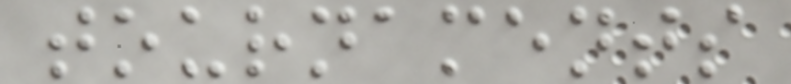tournaments
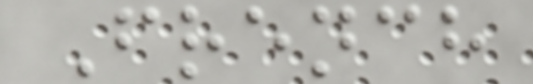French
